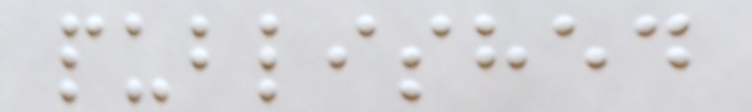published
